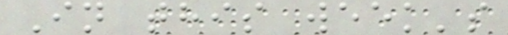In this week's
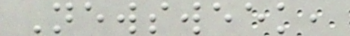Newsweek,
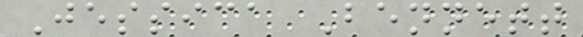Jessica Bennett
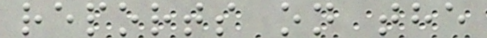reports on the
